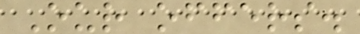Our offers.
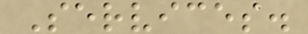Services.
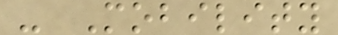- Mobility
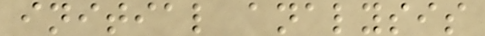initial analysis
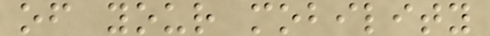of your mobility
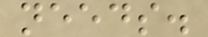needs.
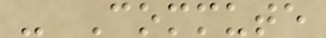- Commute
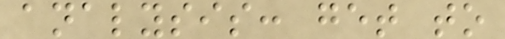analysis: get to
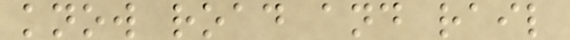know road and rail
